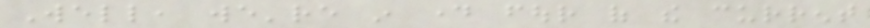Well, we're in day four of the current
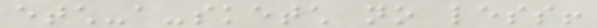etch-a-sketch no less!
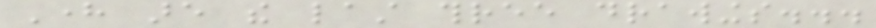Here are the last three drawings...
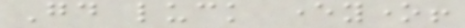Good luck everyone!
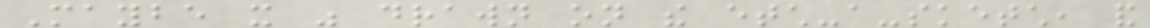Maybe it was drawn on the etch-a-sketch, and
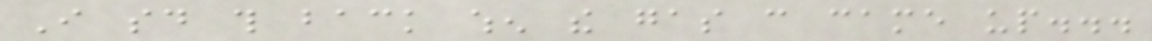I said this back when the gas can came up...
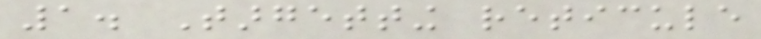1. Targetting reticule
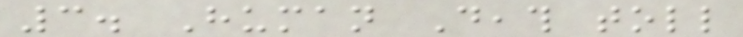3. Human Death toll
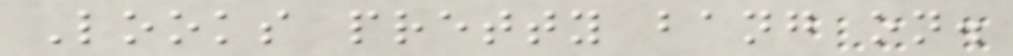Looks pretty bang on.
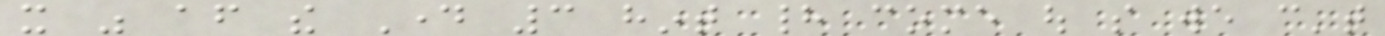it was after the Day 3 hint had come out so we can't
